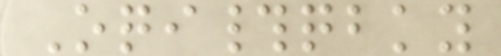Oqi#qbky
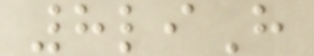8liH
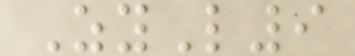ZyL9
